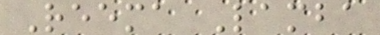Reema Lamba
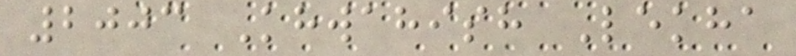2003 Khwahish Lekha
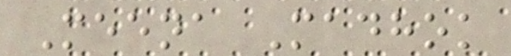Meena Madhok
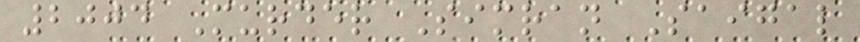2004 Murder Simran Saigal
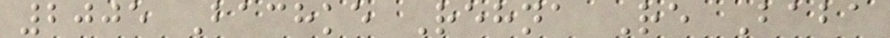2005 Bachke Rehna Re Baba
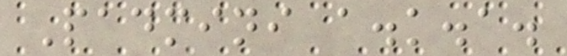Padmini a.k.a.
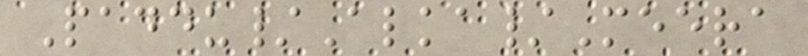Paddu/Alka/Meera
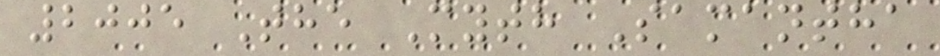2005 The Myth Samantha
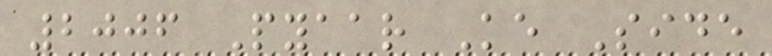2006 Pyaar Ke Side
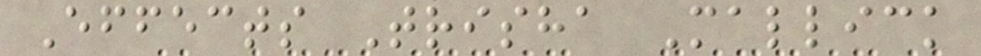Effects Trisha Mallick
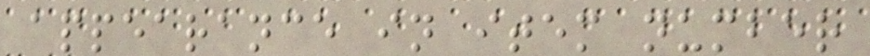appearance in item number
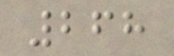268
